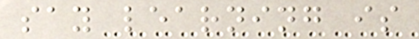say learning is
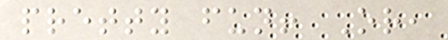pretty fun! Or,
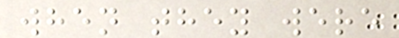when they were
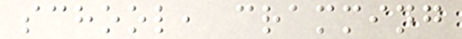school, cramming
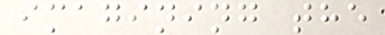imagining the
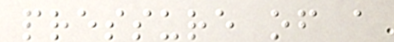pressure of a
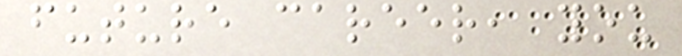future career, you
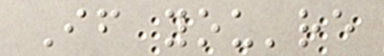If you're
